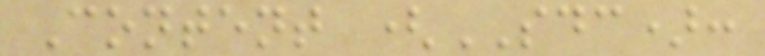Content (SDC):
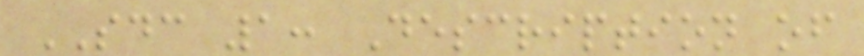SDC 1: Description of
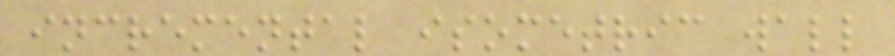incremental isometric wall
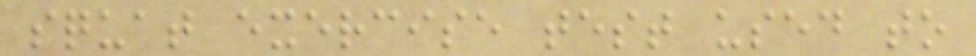squat exercise test used to
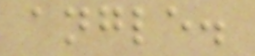angle.
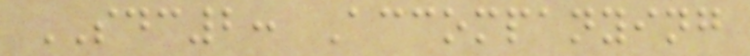SDC2: Accompanying
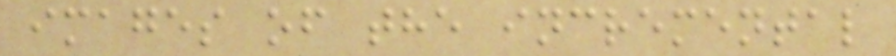images of the incremental
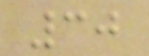30
